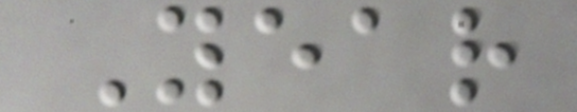Year
